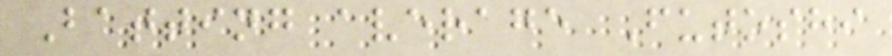Batting average Futoshi
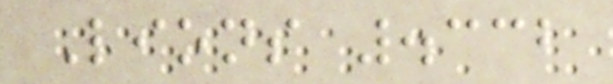Lions .332
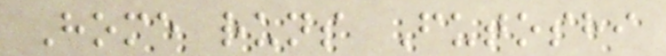Home runs Futoshi
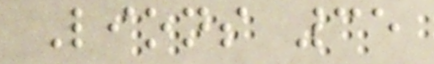Lions 35
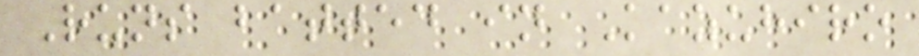Runs batted in Kazuhiro
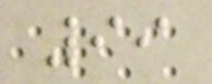99
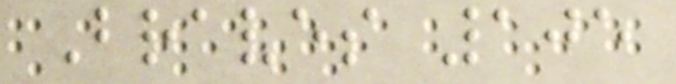Braves 105
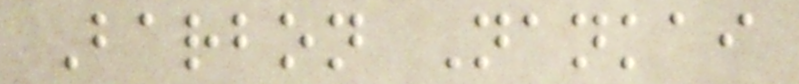Barbon Nankai
